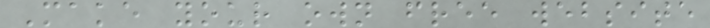Make your own free website
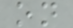on
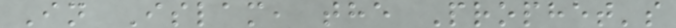In Islam, the Prophet's
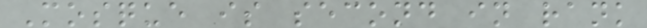Mosque is second in rank
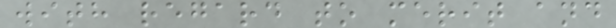with regard to merit and
